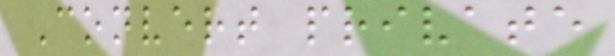Convert private
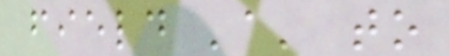field 'a' to
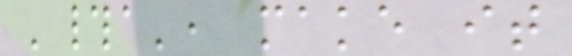'#a', make it
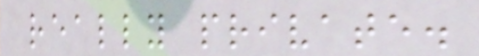really private.
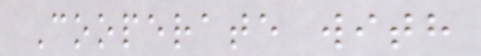Cooperate with
